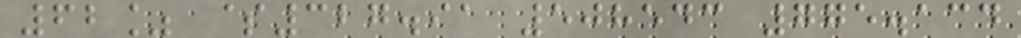62% $327.91 508543 775.134
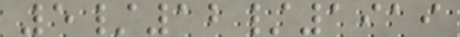5/12/1919
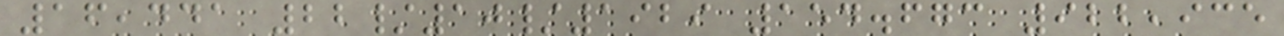16,441 22/10/1929 154.673 922,935
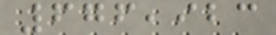676,923
